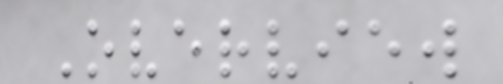Overview
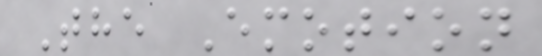The Emotion
